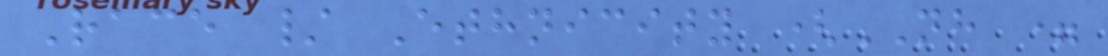Race / Ethnicity (NH =
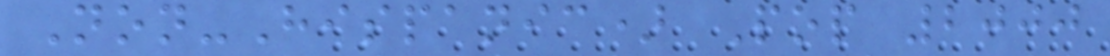Non-Hispanic) Pop 2000
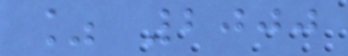% 2000
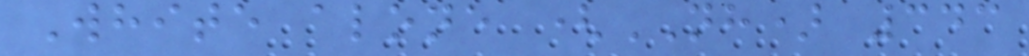White alone (NH) 343
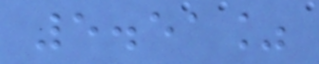5.51%
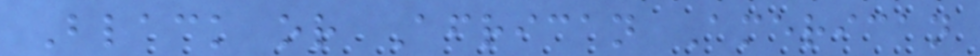Black or African American
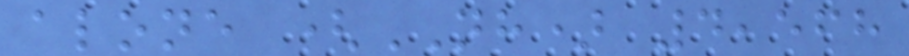alone (NH) 4,568
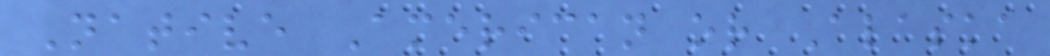Native American or Alaska
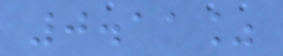0.11%
